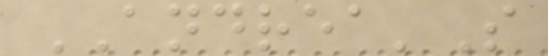ANDREA'S
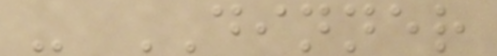- DINNER
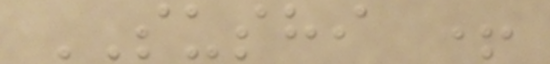SUSHI +
